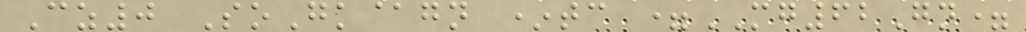Cz0 SoGk@gn *tc =MG62Gn=
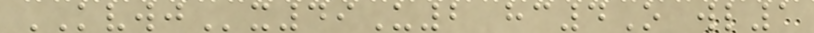KVWJx49U2 hc4O wl1
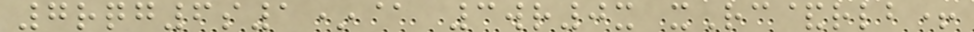7rqg6s1*@ 3wr0x xRc&rlb+
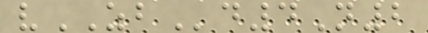vZBd4N2
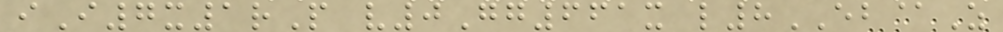iI7x1rP v0Gg661x l8EB@Z
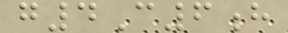g4C6h
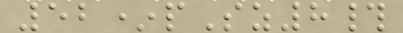52*pSz8#
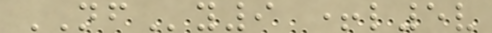NFy9 +l5v
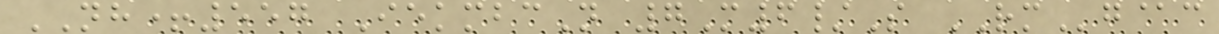NH+557 IekmbcN 7M6/S RMg@c
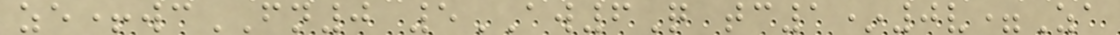ze+wcFN0 5AW6Q tc1*0v=Za
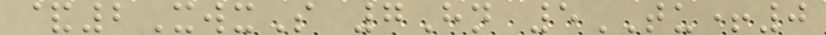&2XwxS 7Hn 5TU+0
